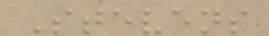Stevens
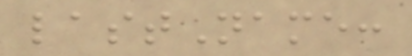lastName:
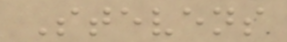Stevens
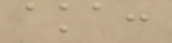aka:
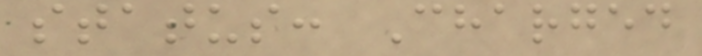status: Charged
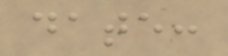date:
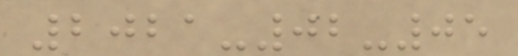2021-02-05
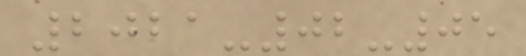2021-02-05
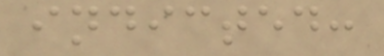indicted:
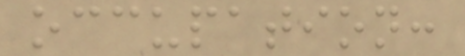occupation:
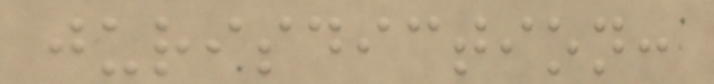jurisdiction:
